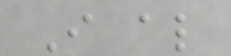I also
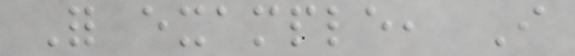For example, I
